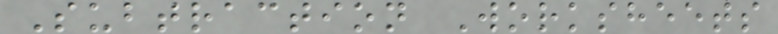Subtraction Worksheets
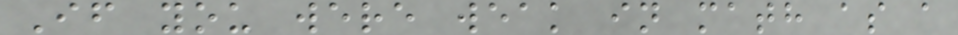If you were weak in math as a
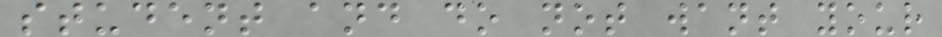student and do not want your
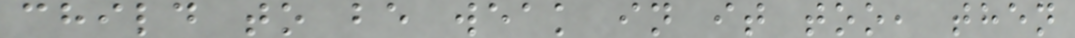child to be weak in it too, then
